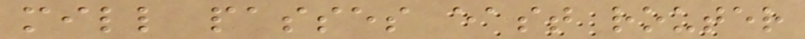mill passes east router
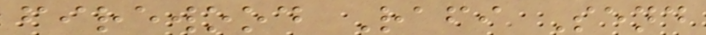firewood Rafi Send
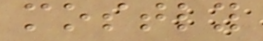mostly
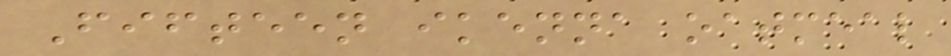Fifteen ikenna oatmeal
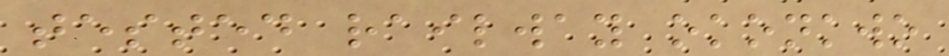tested railway okonkwo
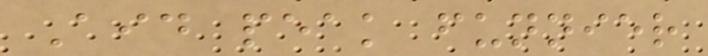Aid peak funnier
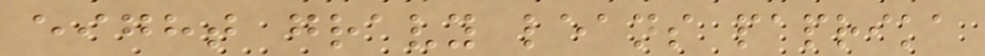eight gravy leans paprika
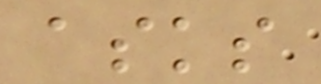asks
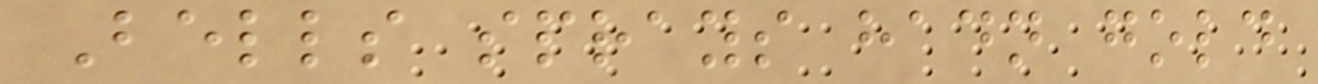Bells sprays hadn gold
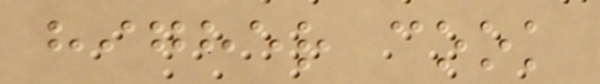higher cook
